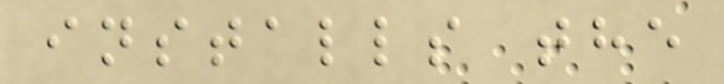installs the
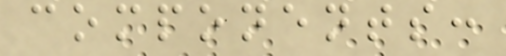components:
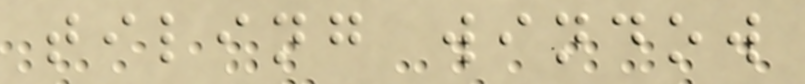tiling window
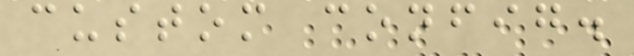custom config.
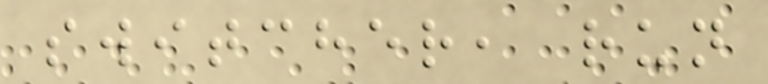switcher, run
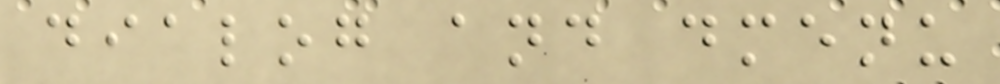dialog and dmenu
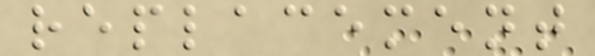replacement
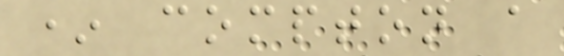* compton a
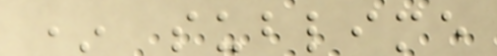* sublime
